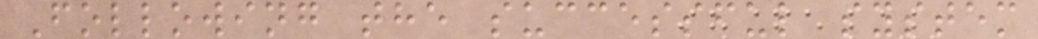Following the successful system
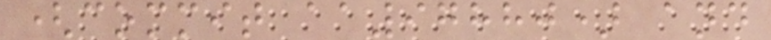(commit aa97880) and
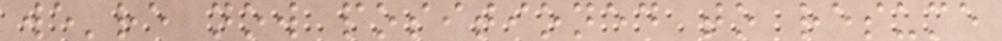we're now positioned to resume
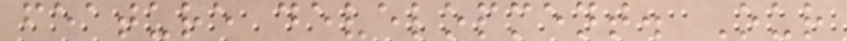feature development. Our
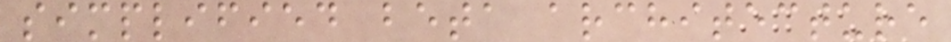simplified beta architecture
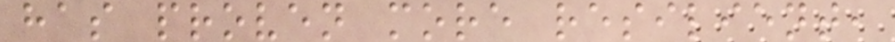has proven more resilient,
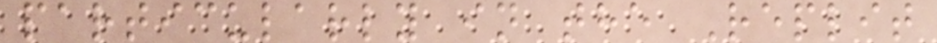particularly in the Replit
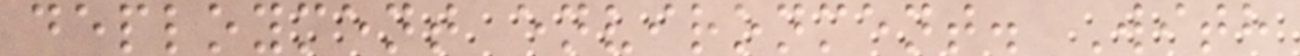deployment environment. With
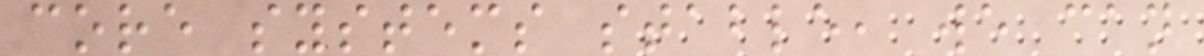core systems stable, we can
